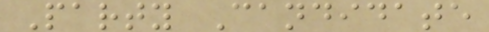Party Candidate
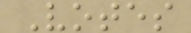Votes
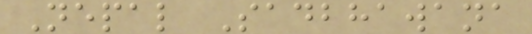Nepal Sadbhawana
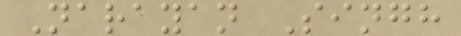Narayan Singh
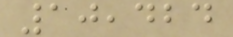10,424
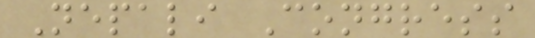Nepali Congress
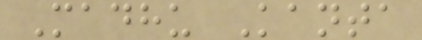Madhu Kanta
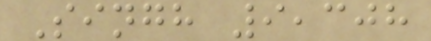Singh 9,308
